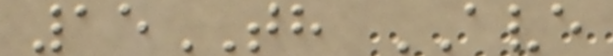15TH AVE
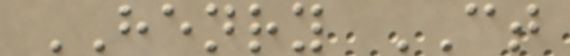HENRY CT
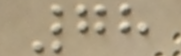78
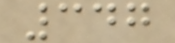347
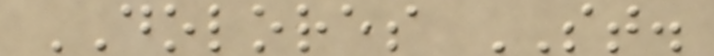DOLORES ST.
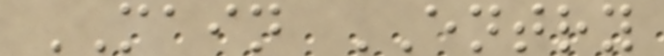MAIN ENTRY
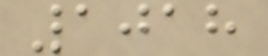1018
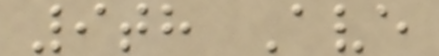9th Ave
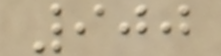900
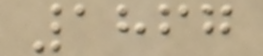1867
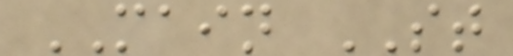MAIN ST
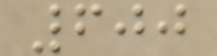600
